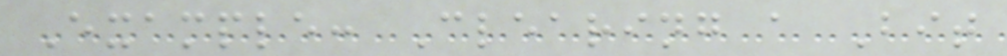Example: Clearing a Bit
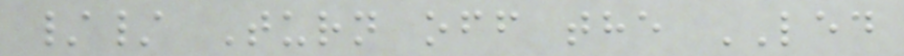// Turn off the LED
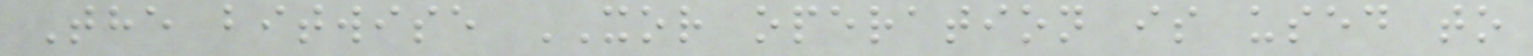The bitwise XOR operation is used to
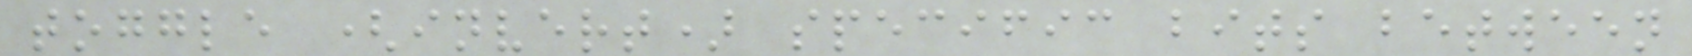toggle (invert) specific bits between
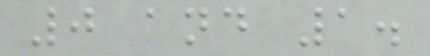0 and 1.
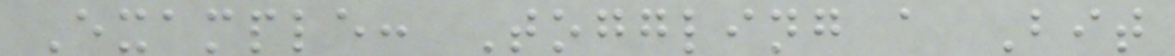Example: Toggling a Bit
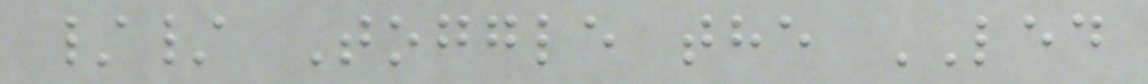// Toggle the LED
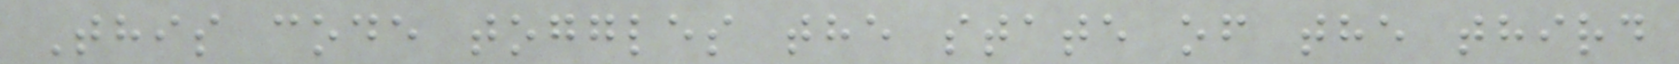This code toggles the state of the third
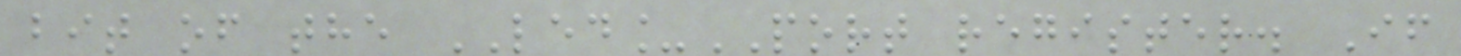bit of the LED_PORT register. If
